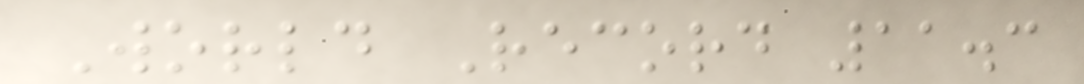World Record 11.3
